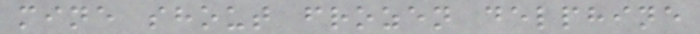mine shout frozen delphine
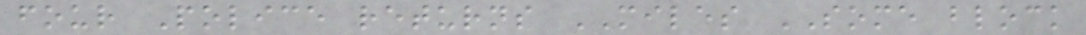four Police returns MILES SOME block
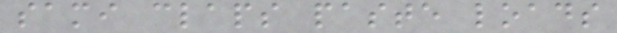sami claps paste loads
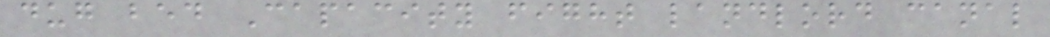dug bed Capacity fight landlord canal
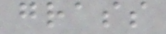grass
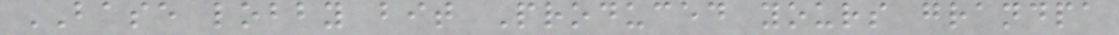BASE lobby bit Produced yours grandpa
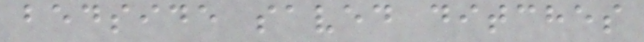bedside saved ditches
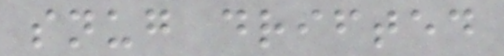snug drifted
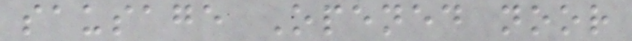sausage Opened noor
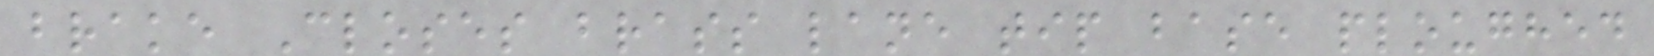brake Closes brass lane tip base ploughed
